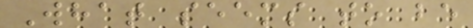What seems to be
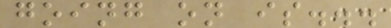going on is...
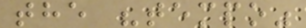the "tempo"
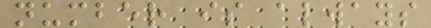number is always
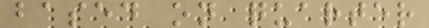based on quarter
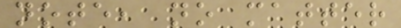note, no matter
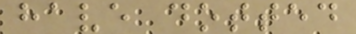have dotted
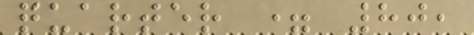quarter = 80,
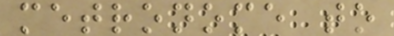metronome to
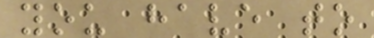you have to
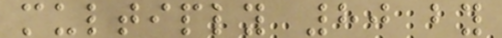multiply 80 by
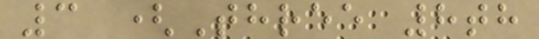3 (Three 8th
